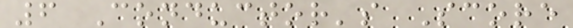6 Conductor's Score
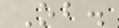Ob.
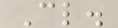Cl.
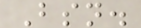Bsn.
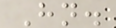Hn.
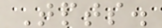Tpts.
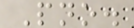Pno.
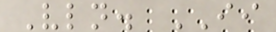Vln. II
